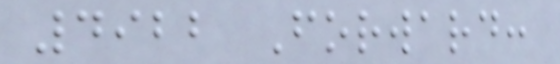4922 Forward:
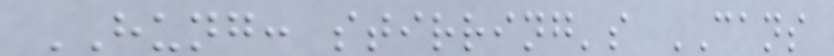HUNG: stirring's CANS
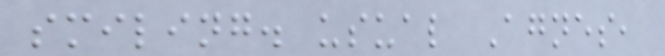smiling. usual Agnes,
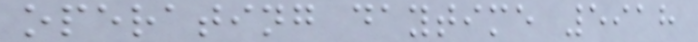operating daytime 5918
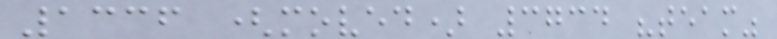1336 (moved) 3734 "team"
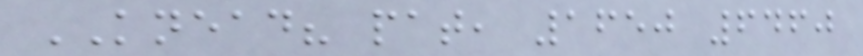KNEAD? pat, 1650 6460
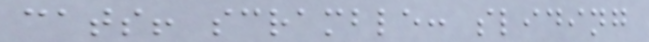cats! scramble: sliding
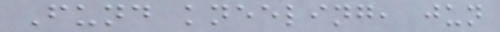Fund kneeling, jun
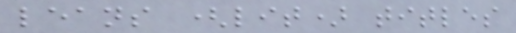leans (lit) titles
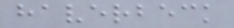haverbeck
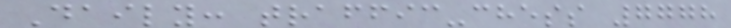Daily: traffic-chess 7778
